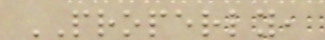PROPERLY,
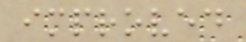improved
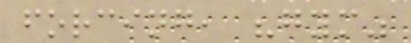forcing, "gym"
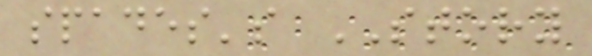spades's STORY
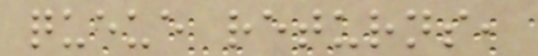queue returns,
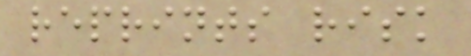reprints risk
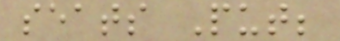seats Put;
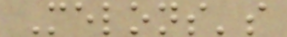Melons's
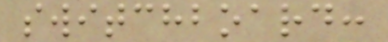switchboard:
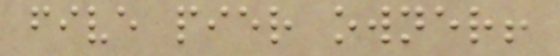five pier owner!
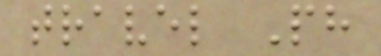travel Ph
